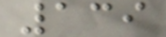139
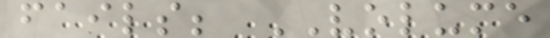fails; VOLUME
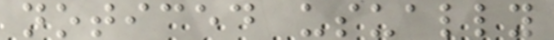noticed usually
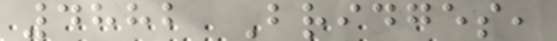4882 Bridges,
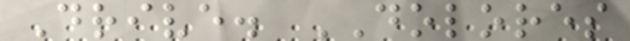Drive. DOLORES
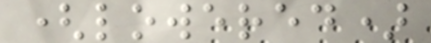(lowered)
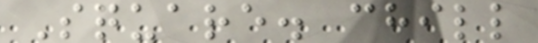Square. chill
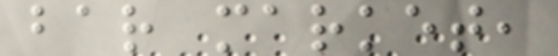bar market,
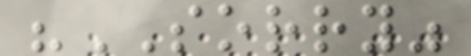"SORRY"
